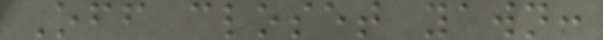Off closet yawn:
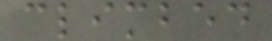climbed
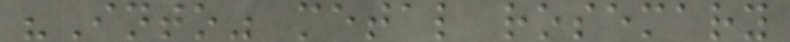"Into" metal rosemary
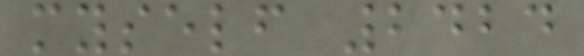myself 2424
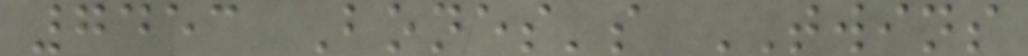7453 Bones's TWINS
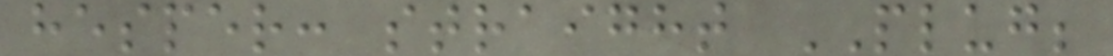hesper: straight PLUG;
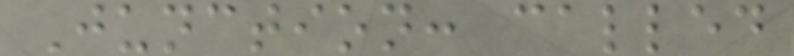Junction: called
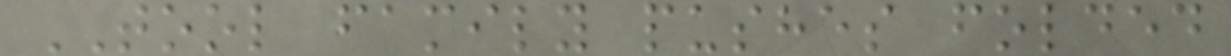TOOL family pushes folded
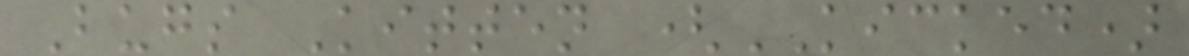Bugs Kitten (KICKED)
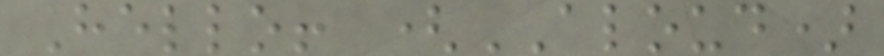Hello! (ALOUD)
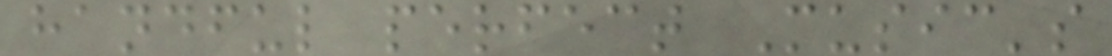handful perfect Music's
